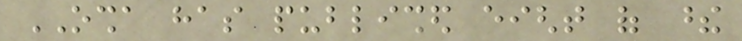OSHA has published eight of these
